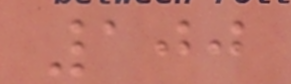100
